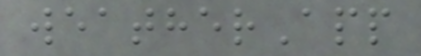weatherApp
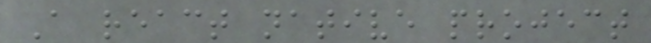A react native project
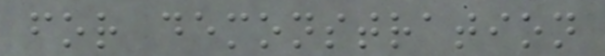for demonstration
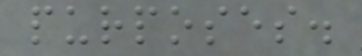purposes.
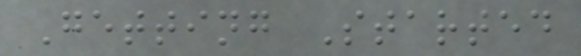Getting Started
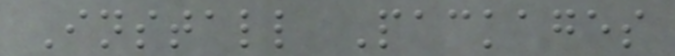Install Packages
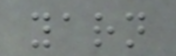yarn
